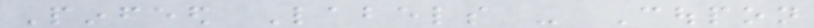Pinfeed Labels - Coupon
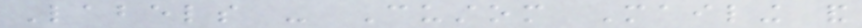Labels - Custom Mailing and
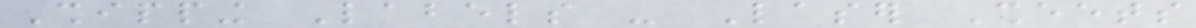Shipping Labels - Laser Sheets
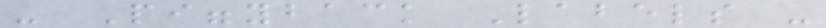- Piggyback Labels -
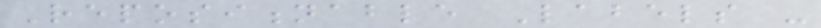Repositionable Labels -
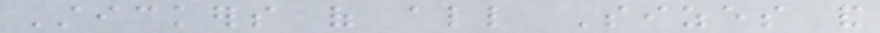Stickers of all Sizes and
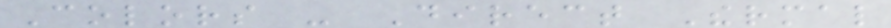Colors - Direct Thermal
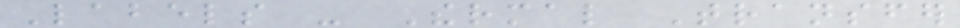Labels - Thermal Transfer
